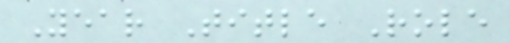Year Title Role
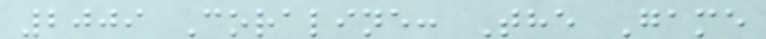2009 Coraline: The Game
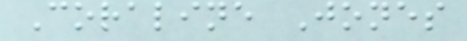Coraline Jones
